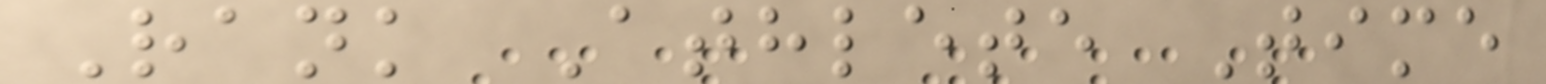Rank Athlete Time
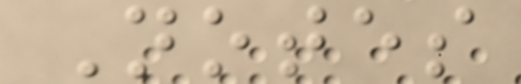Notes
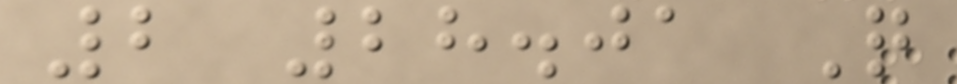2 28.01 Q
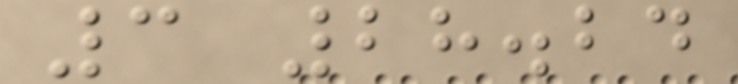3 28.24
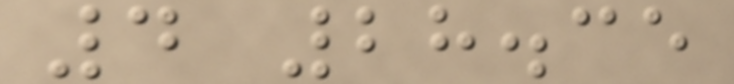4 28.35
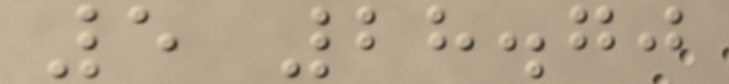5 28.70
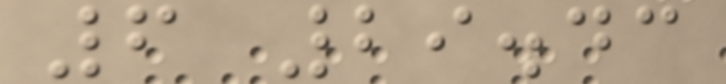6 29.43
